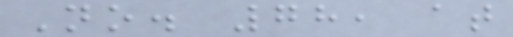No. 78, at
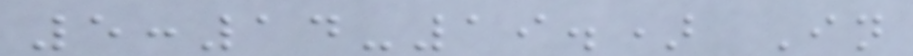5:14-19.) In
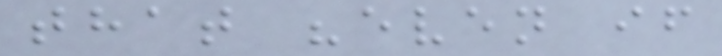that "even if
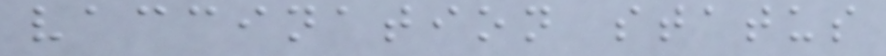vaccination status
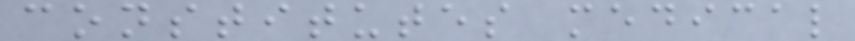constitutes medical
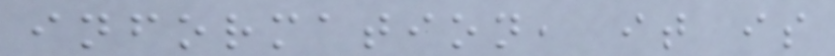information, it is
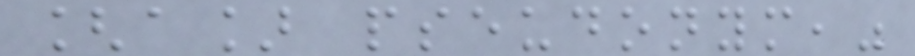[a] pseudonym,"
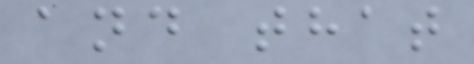and that
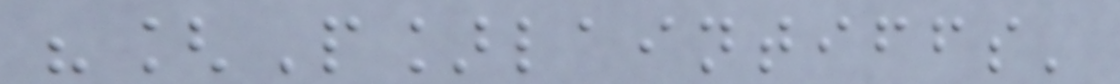"[P]laintiffs'
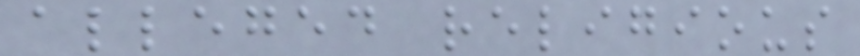alleged religious
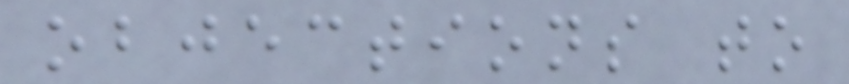objections to
